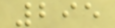295
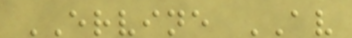ERVINE AV
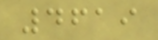4619
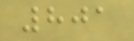801
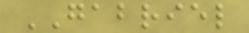GABRIEL
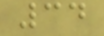34
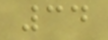34
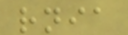rnia
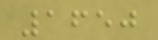1650
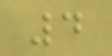4
